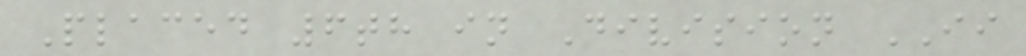Placed 6th in Division II
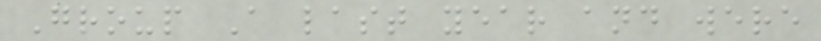Group A last year and were
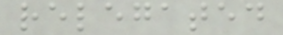relegated
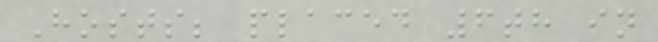Hosts; placed 6th in
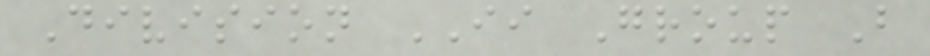Division II Group B
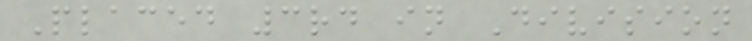Placed 3rd in Division
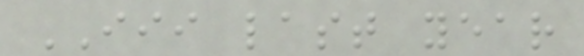III last year
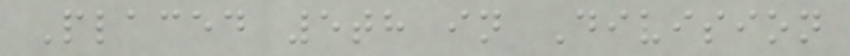Placed 5th in Division
